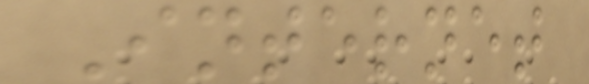Internet
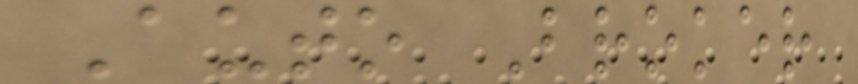Auto Broker
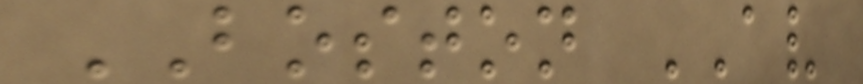BOSTON AV
